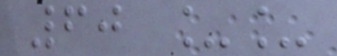60 __
